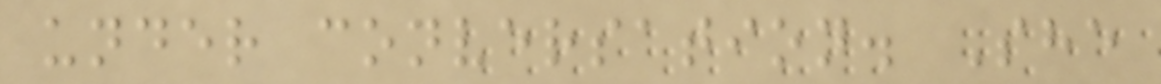under conversation. She
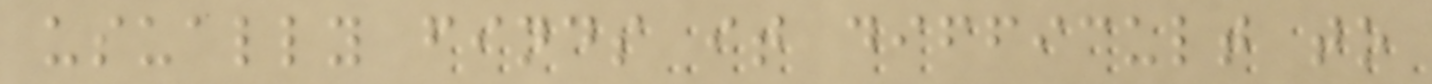usually finds it difficult to
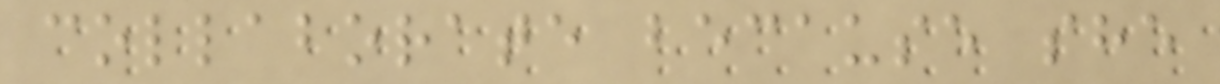collaborate because she
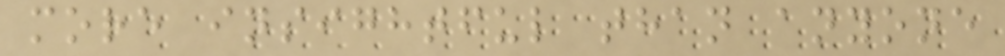more insightful than anyone
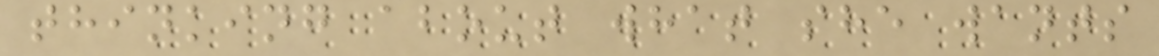thinking about what she wants
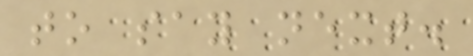to say next.
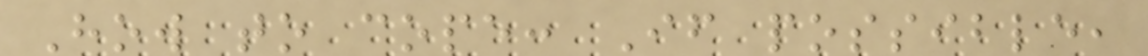How to cope: If possible,
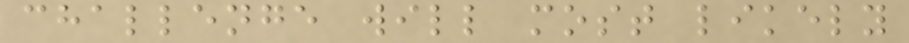challenge will most likely
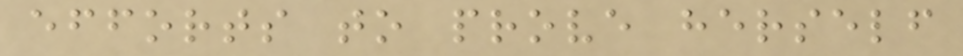efforts to prove herself
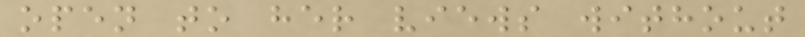open to her views without
